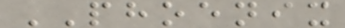PHOENIX
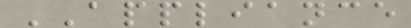APPLIANCE
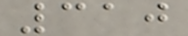310
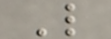L
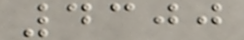4300
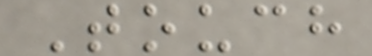Touch
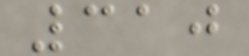310
